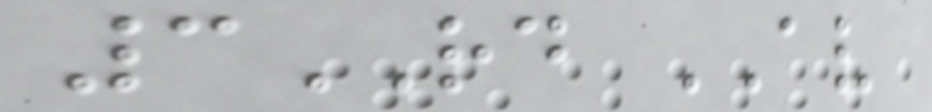3RD AV
